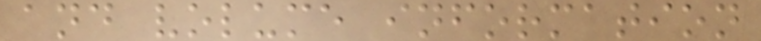and volume information
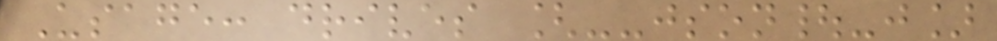Usage: drives [--json|-j]
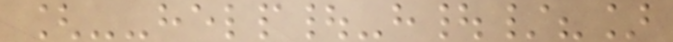[--help|-h|/?]
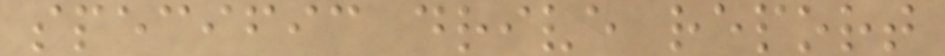specific drive report
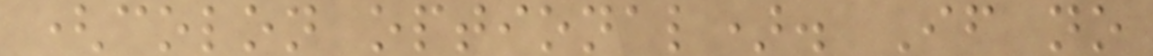(colon optional). If no
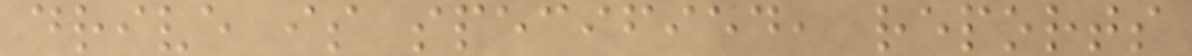drive is specified, reports
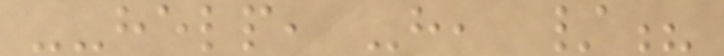--help, -h, /?
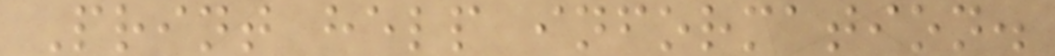Print help information.
